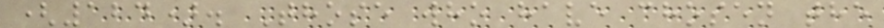(124). Those who have chosen the
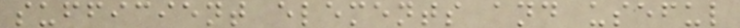sufficient elements and useful
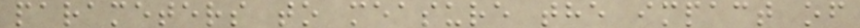parameters to measure the impact of
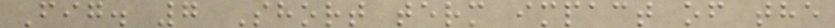Fig. 7 Short term impact of the
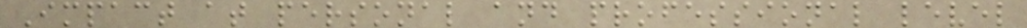Impact at personal and professional level
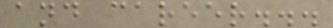and career...
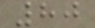80
